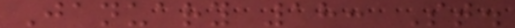January 18: St.
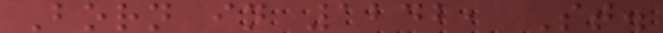Born in 1242, St.
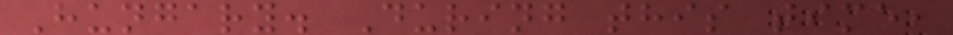Hungary. During this time,
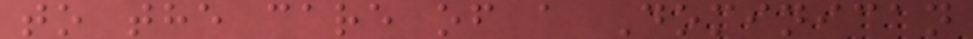to the care of a Dominican
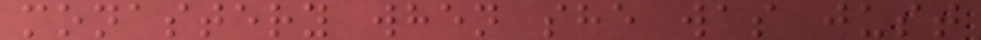monastery when she was just
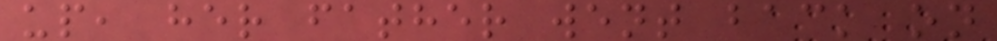up, her father went back on
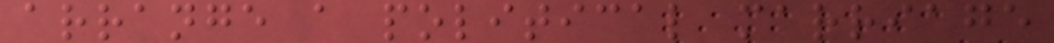arrange a political marriage
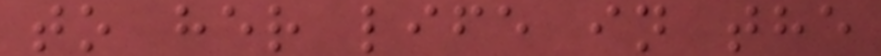to her life in the
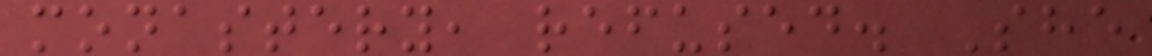monastery, refused. She
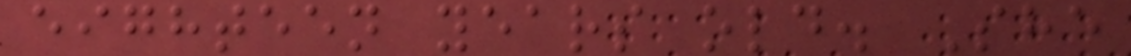eighteen years old. She
